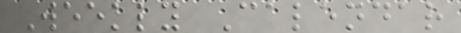Weekly Calendar
